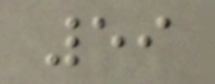59
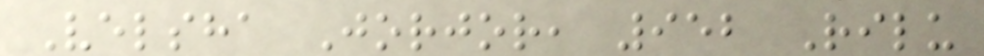Velsha Jorjor, 952 Rilu
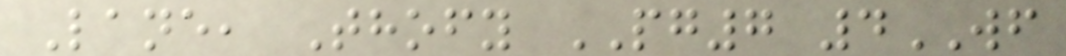Lane, Thofy PG7 4WF
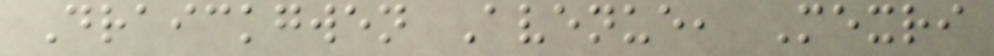Draickgwen Avenue, Mexri
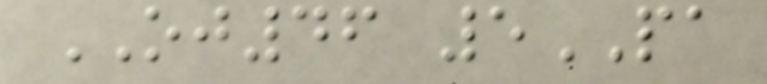OJ46 5PA
